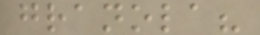granola?
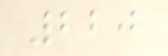220
